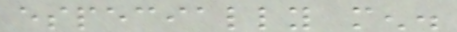especially men.
